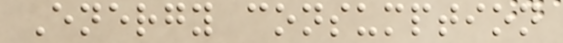Energy consumption
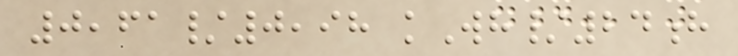0,61/0,98 kWh/24h
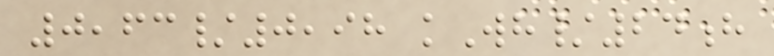0,63/0,98 kWh/24h
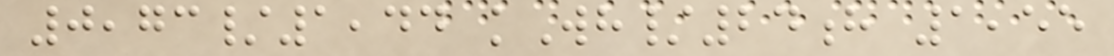0,73/1,44 kWh/24h 1,55
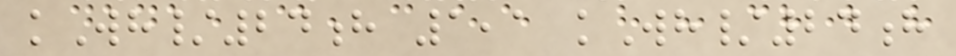kWh/24h 1,1 kWh/24h
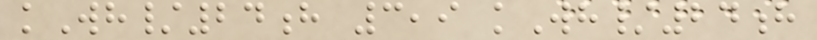kWh/24h 3,9 kWh/24h
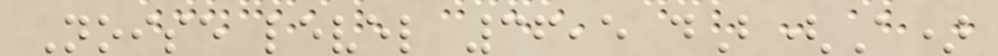Noise level 36,5 dB(A)
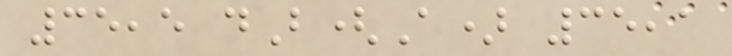35,5 dB(A) 35,1
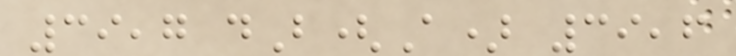39,7 dB(A) 39,6
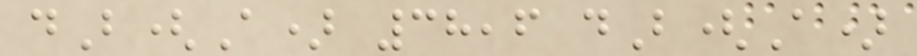dB(A) 38,6 dB(A)
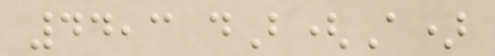44,3 dB(A)
